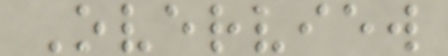Overview
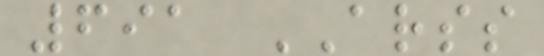691 ARSS
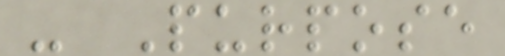- Purpose
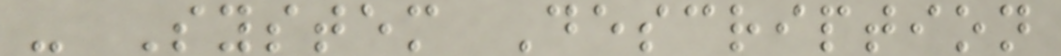- System Description
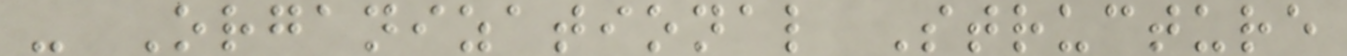- Organizational Structure
